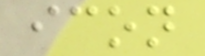icon
